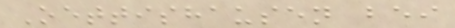Oettishausen bei
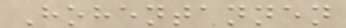Hohentannen
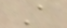A
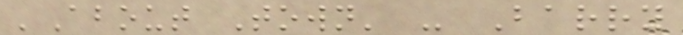'About Town' - Barry
